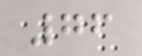76
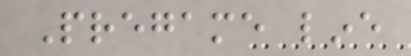Pregame line
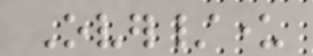Over/under
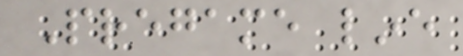Pregame line
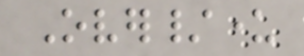Over/under
